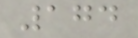174
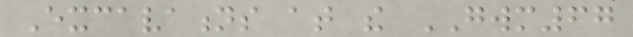Excavations at the GWM67
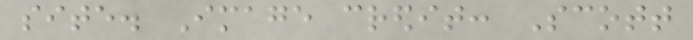site. Image credit: Scott
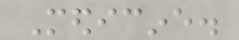Medicine.
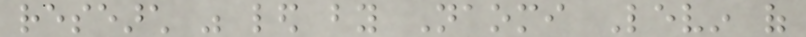research was led by Naomi Levin of
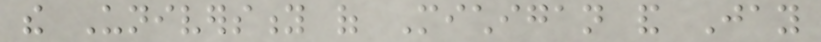the University of Michigan and Jay
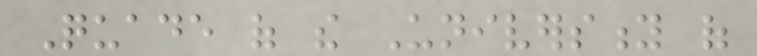Quade of the University of
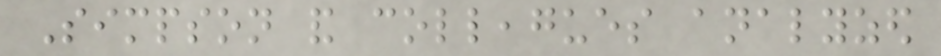Simpson and colleagues analyzed
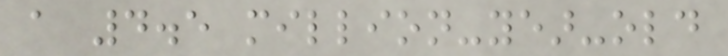a 4.5 million-year-old
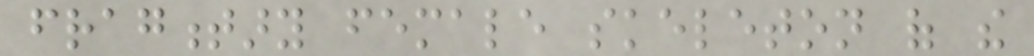fragmentary female skeleton of the
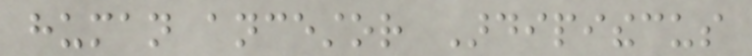human ancestor Ardipithecus
